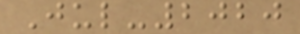Jul-2020
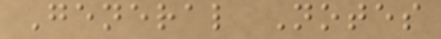General Notes
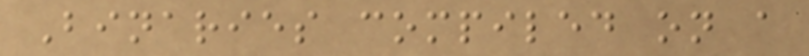Binaries compiled on a
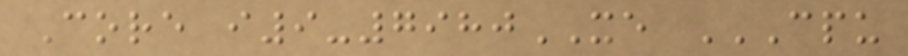Core i9-7980XE CPU
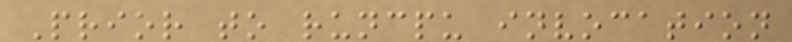Prior to runcpu invocation
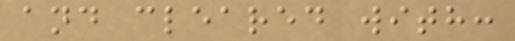and cleared with:
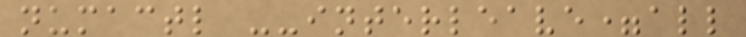numactl --interleave=all
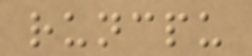runcpu
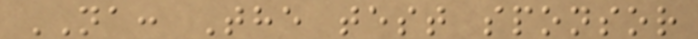NA: The test sponsor
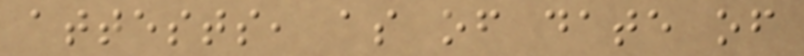attests, as of date of
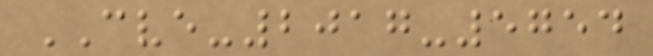CVE-2017-5754
